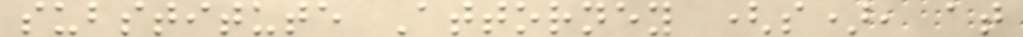substitute Attorney (s), at
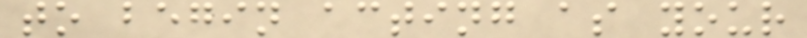to begin acting as your
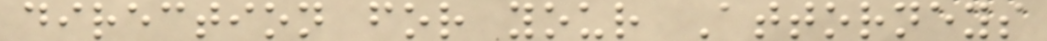direction for your Attorneys
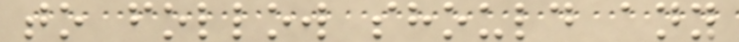to follow should any
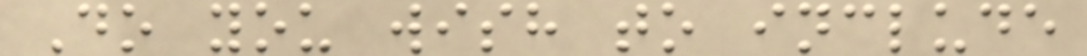Do you wish to include
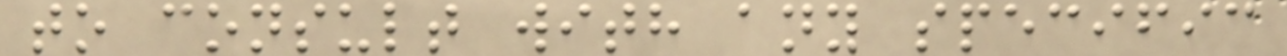to consult with any specific
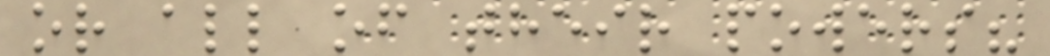or all of their powers?
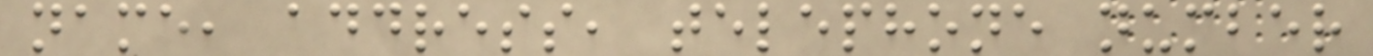name, address, telephone number
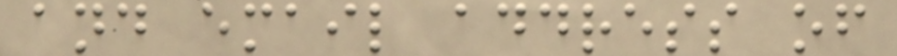and email address of
